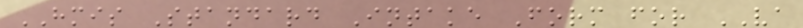HMIS Standard Intake Form for VA
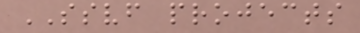SSVF projects
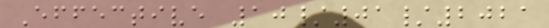Effective 10/01/2021
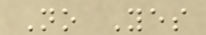No Yes
